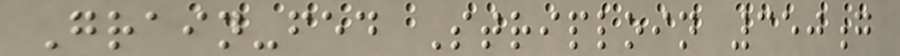Grain-fed Striploin 350g
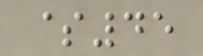$45
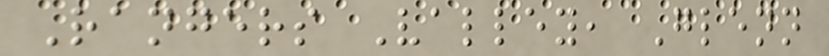Rangers Valley, Glenn
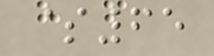$65
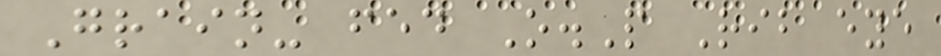Grain- fed O.P Rib eye
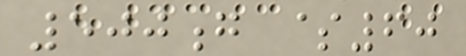500g $60
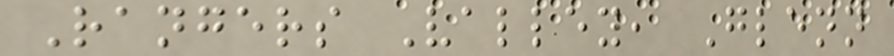Rangers Valley, Glenn
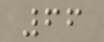66
